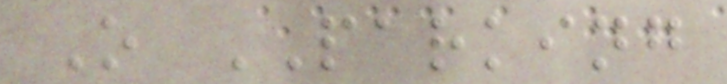O PARKING
